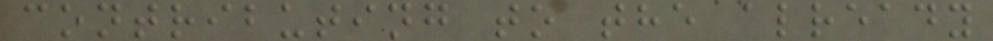contributing to the already
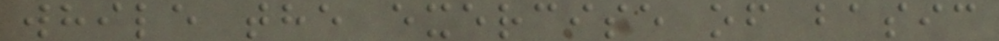while the exercise of basic
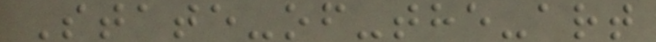State-of-the-art
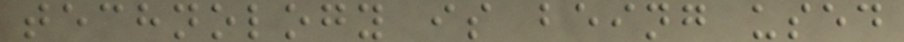technology is being used
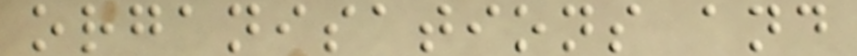organisations and
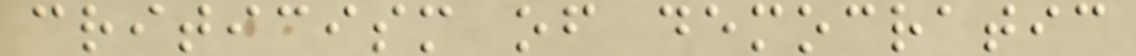criticism of democratic
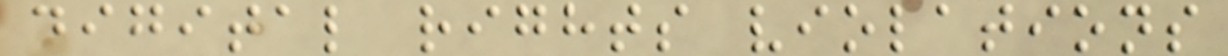digital rights violations
